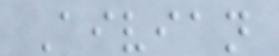Aivian
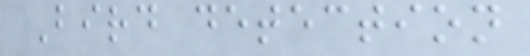Bird detection
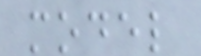model
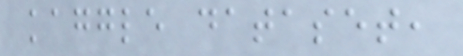kaggle dataset,
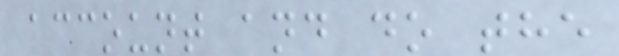account and do the
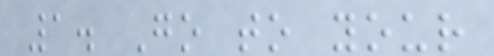1. Go to your
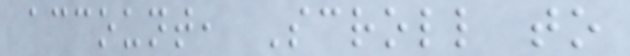account, Scroll to
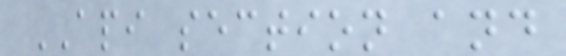API section and
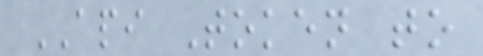API Token to
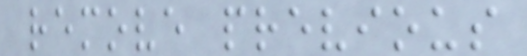remove previous
